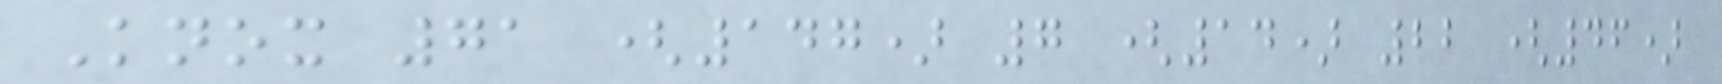Knox 71 (147) 7 (14) 22 (46)
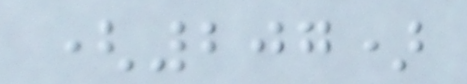(207)
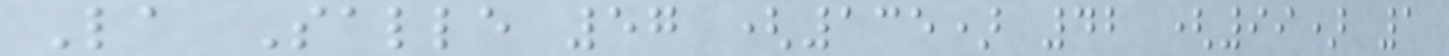La Salle 57 (135) 42 (99) 1
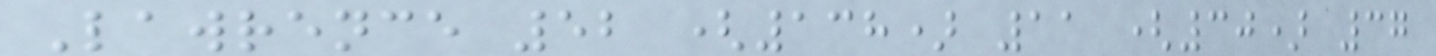Lawrence 52 (138) 11 (30) 37
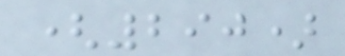(290)
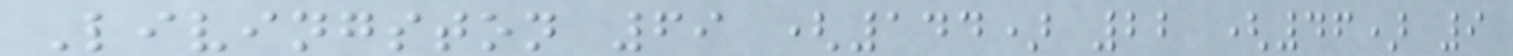Livingston 69 (144) 22 (46) 9
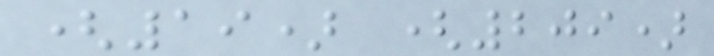(19) (209)
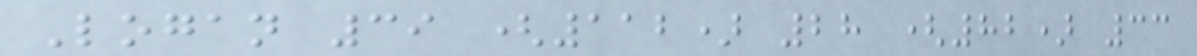Logan 39 (112) 28 (82) 33
